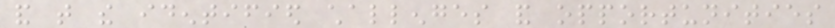and that the identified challenges and opportunities
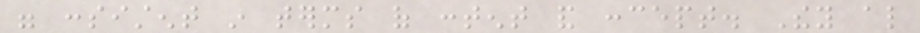were consistent in terms of content and concept. They also
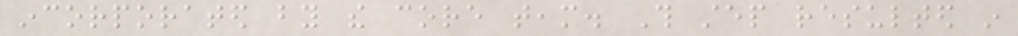incorporated by the core team. This step resulted in
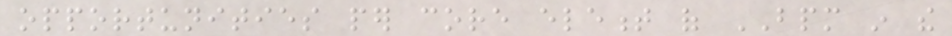opportunities per core element of BPM in the
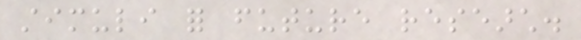stimuli for future research.
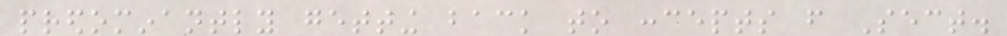predominantly getting back to concepts from Sect.
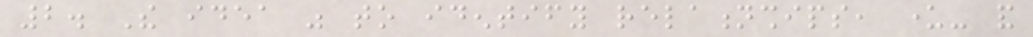2. The idea was to identify relationships, under- and
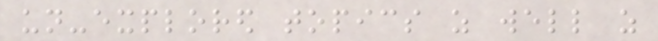un-explored topics as well as
